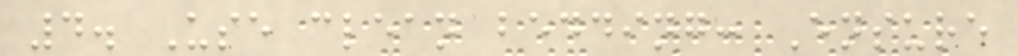4. Use clean bedding: Ensure
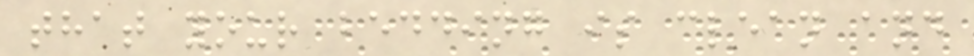that your bedding is clean and
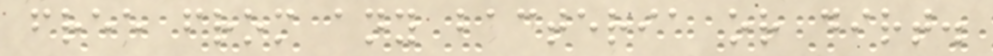free from any bacteria or dirt.
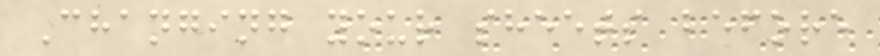Changing your sheets before
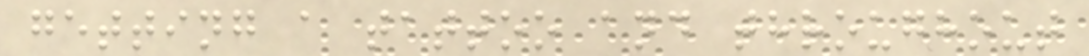getting a tattoo and throughout
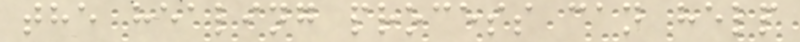the healing process can help
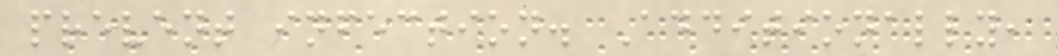prevent infection. Additionally,
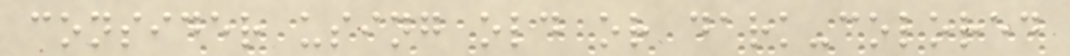consider using old or dark-colored
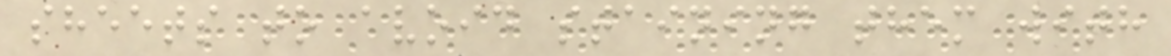sheets to avoid staining them with
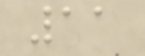11
